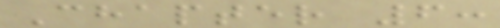Chapter 6:
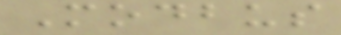Modbus
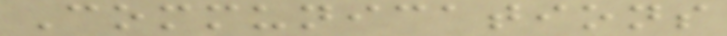Communications
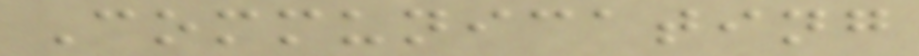Communicating
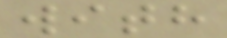with
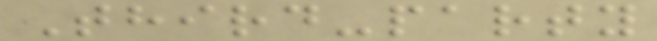Third-party
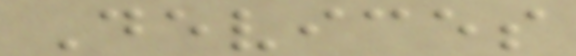Devices
